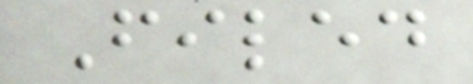Filed
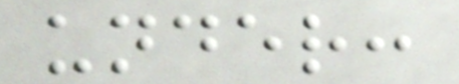under:
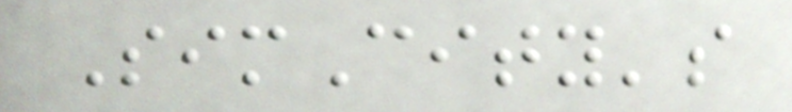SimCity's
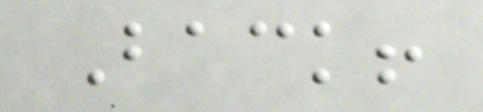Back!
